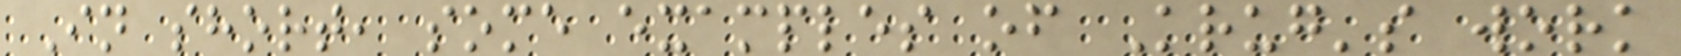In short, some examples of Krug's work
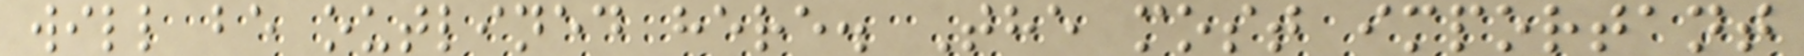will be outlined here. The most important
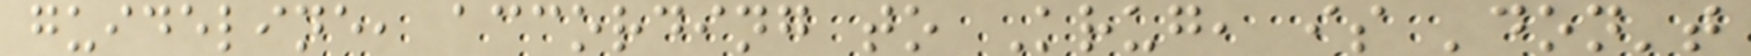guideline, according to Krug, is 'don't
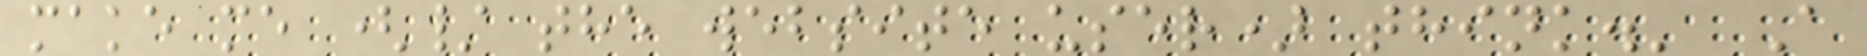make me (/ the website user) think.' A
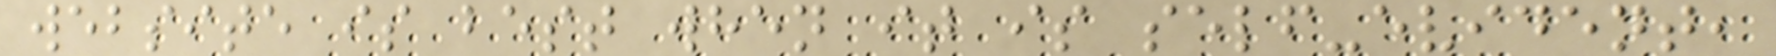website is best when it is self-evident,
